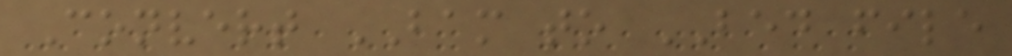Convert BAM to BED file
